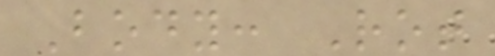Body: Rot
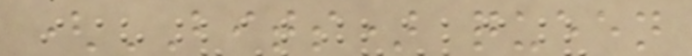(BITS) queen
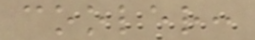cooler:
